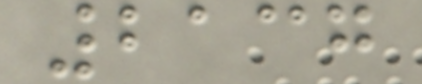2137
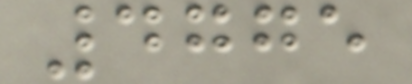4775
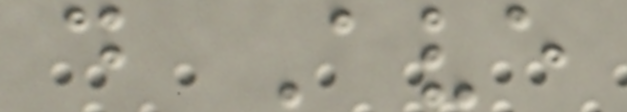d Ave
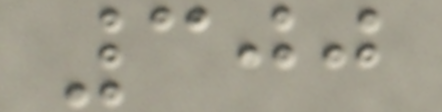300
